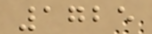1725
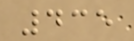435
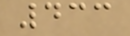433
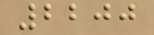2200
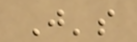J's
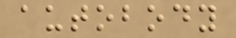autobody
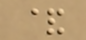&
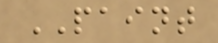PAINT
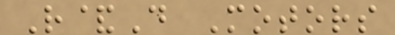R&D Motors
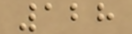128
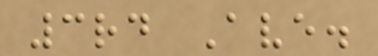3rd Ave.
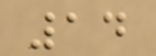14
